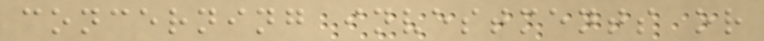concerning investments or
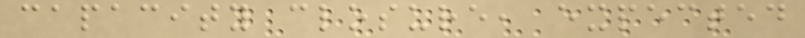capacity closure, expected
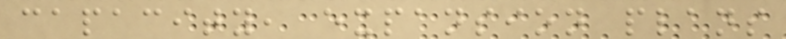capacity, expansion plans
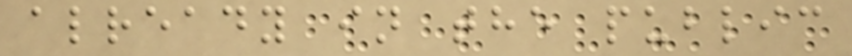already in the public
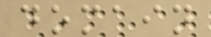domain
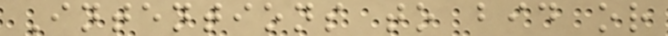Intentions to bid or
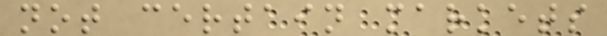not certain markets
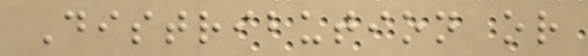Distribution or
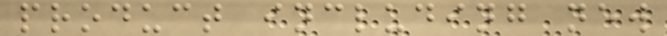product including new
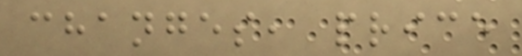changes, price
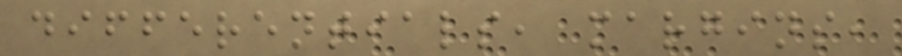differentials, margins,
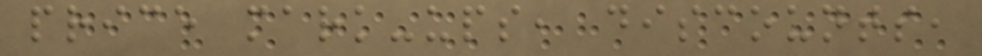price mark-ups, discounts,
